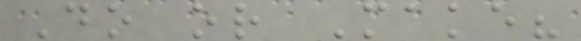Do or Make?
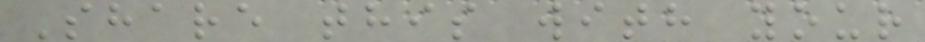Share this with your
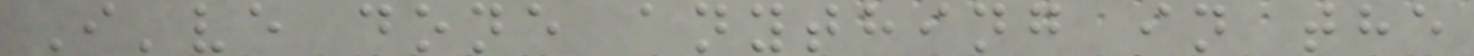I've done anything in the
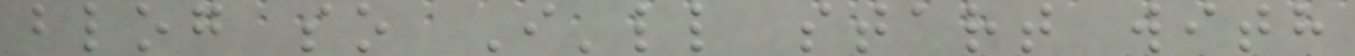blog so I'll start with
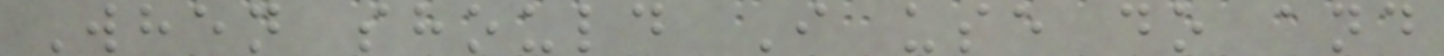When should I use do and
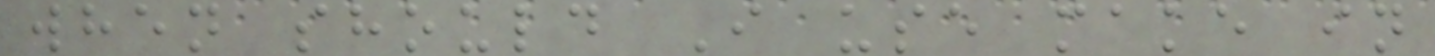when should I use make in
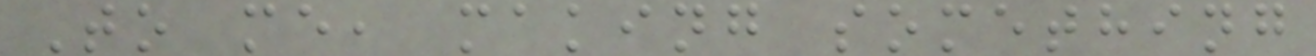To me, making something
